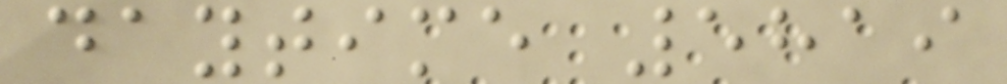daytime 5819
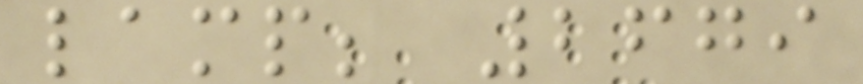lamp; 2679
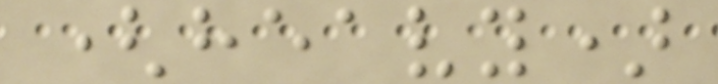(heavy)
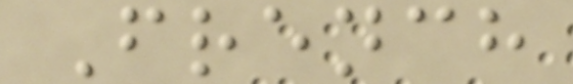French
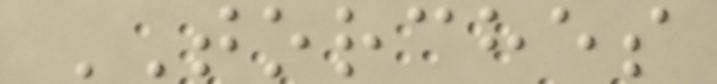TORCHES
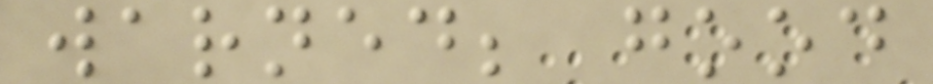warned; good
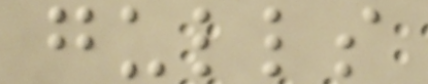gulls
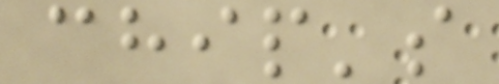chip's
